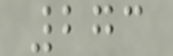273
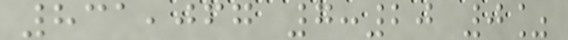831,067 7:20 0%
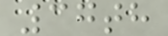37th
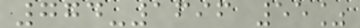774-1696 55%
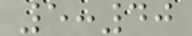5:40
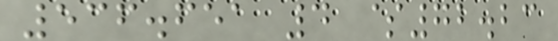536.651 4 $72.23
